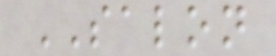SALON
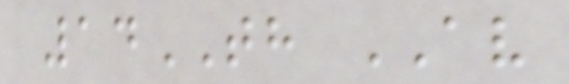14TH AV
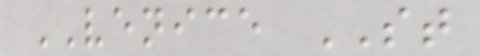VENICE ST
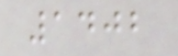1402
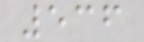536
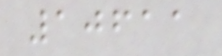10611
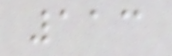113
